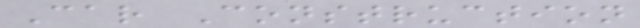Car Construction
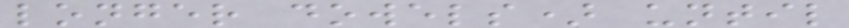longer dowels) until
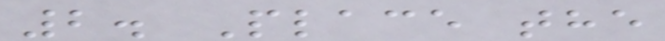2. Place the
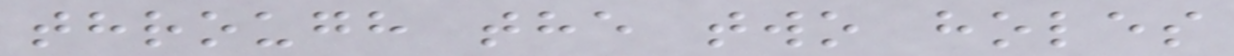through the two holes
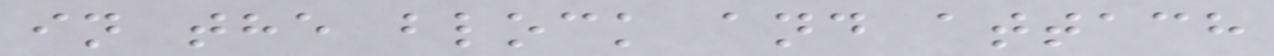in the block and attach
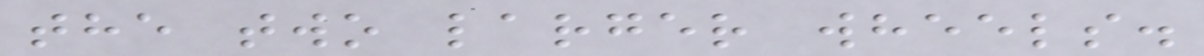the two larger wheels.
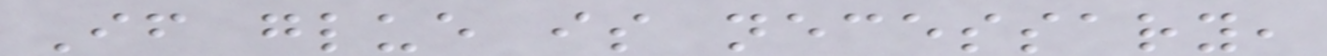If glue is necessary,
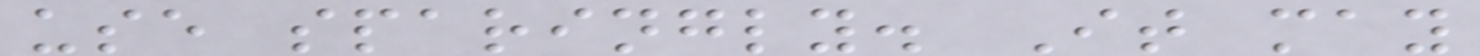use sparingly. It may
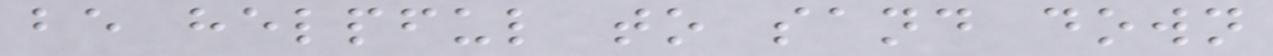be helpful to sand down
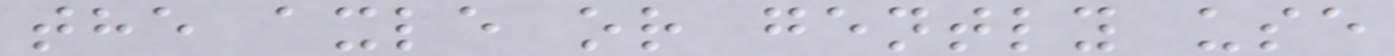the axle or gently use
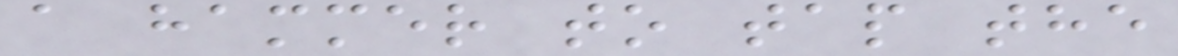a hammer to tap the
